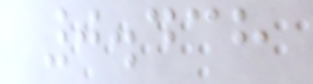0.438
